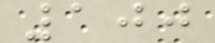100
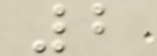2
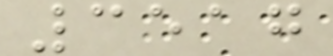3517
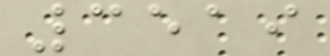3519
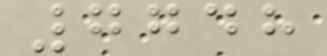7748
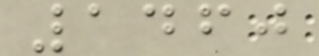1460
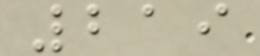219
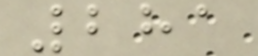281
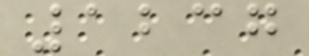1237
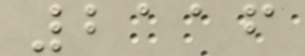2116
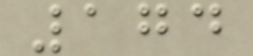174
